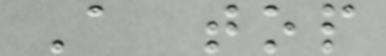A top
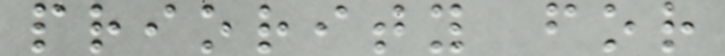priority for
